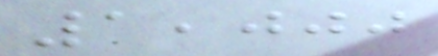1,000
